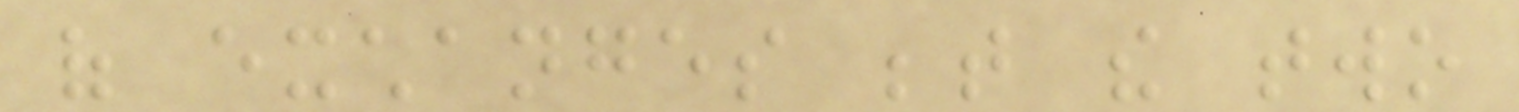of exchanges between the two
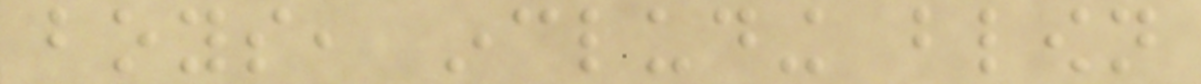boys, including blown
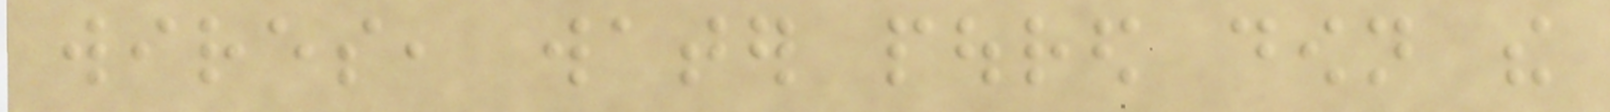wires, water poured down the
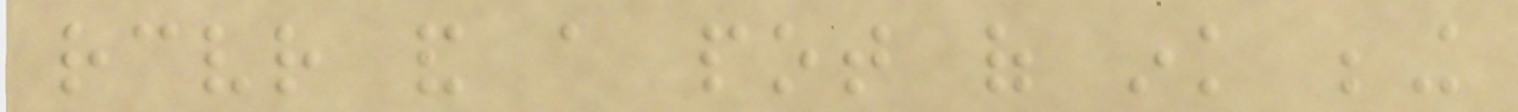receiver and a pot of ink being
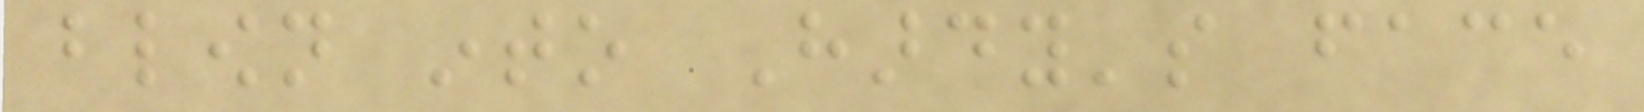blown into Hardy's face
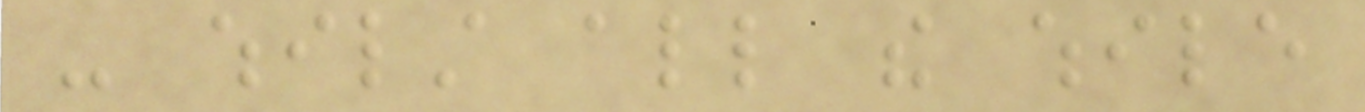- whilst all the while
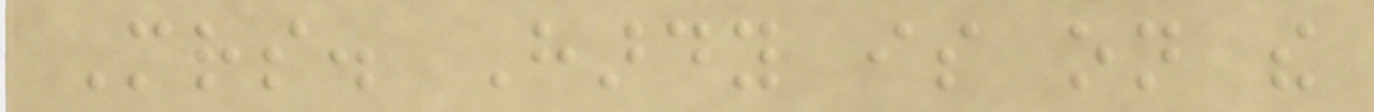Mrs. Hardy is on the
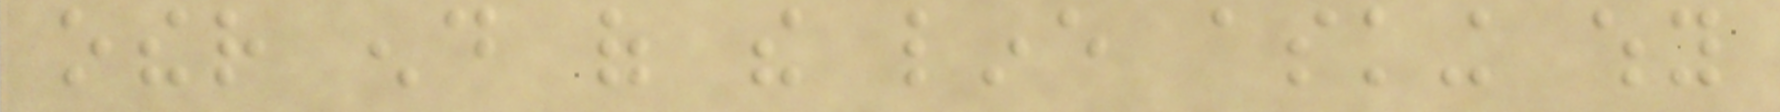other end of the line asking why
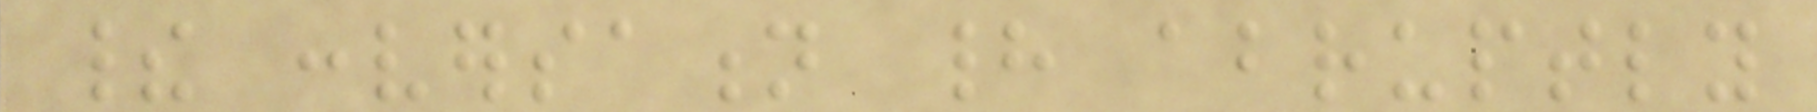their conversation had abruptly
